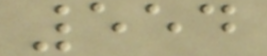554
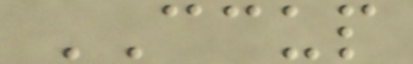CCUP
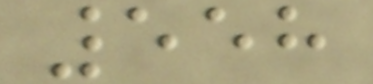558
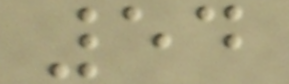54
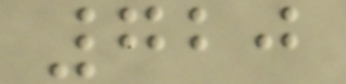720
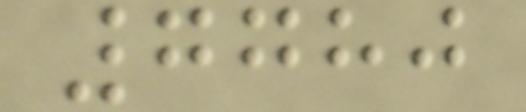7780
